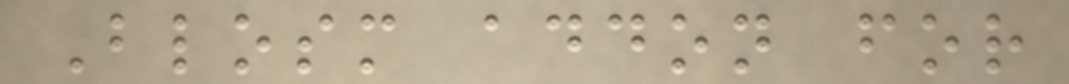Blosm addon for
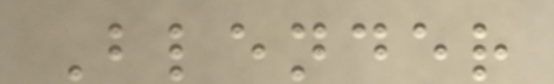Blender
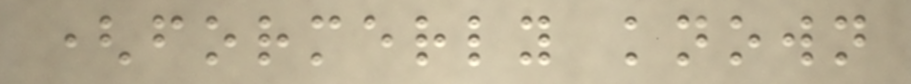(formerly known
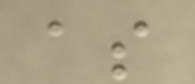as
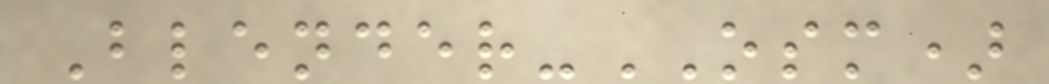Blender-OSM)
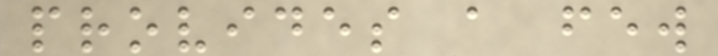provides a few
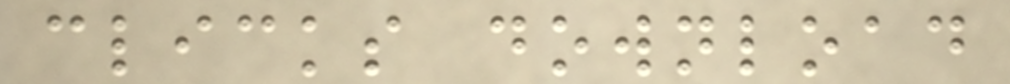clicks download
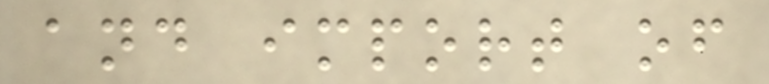and import of
